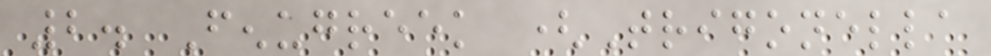2. Fenugreek (Trigonella
